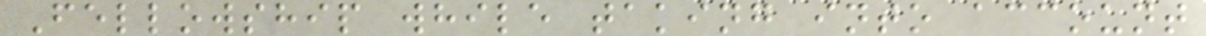Fellowship while taking into account
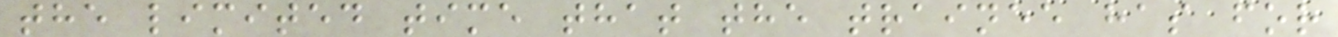the limited time that the trainee has for
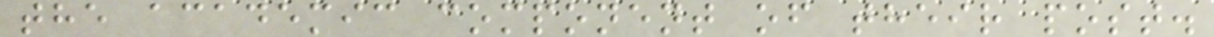the academic component of their post.
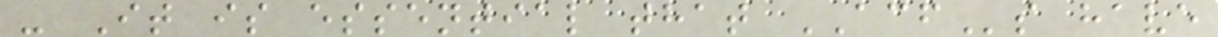- It is essential that ACFs have
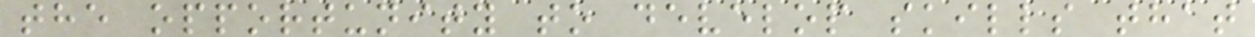the opportunity to develop skills that
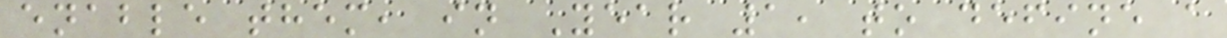enable them, in Year 1, to define a
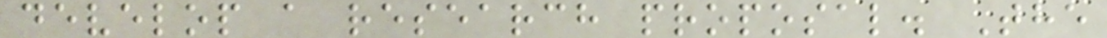develop a research proposal. The
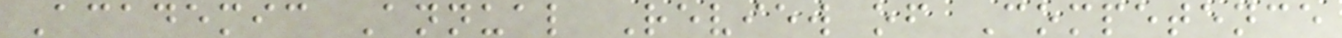Academic Annual Review of Competence
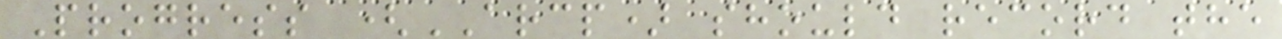Progress (ARCP) should record the
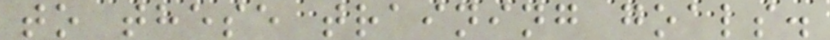to these training goals.
